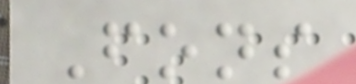Fons
